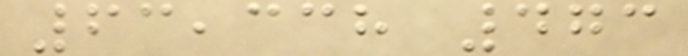63,338 473
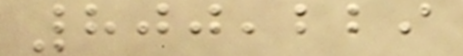800,229
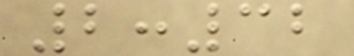2:32
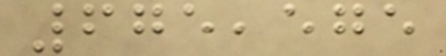675,575
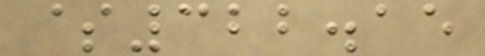$322.15
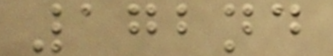172nd
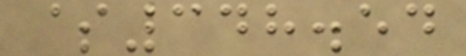$348.54
